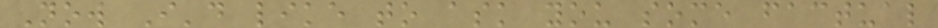Now I'd like to ask you some factual
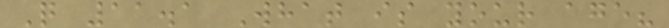Q 11.1 What is your age?
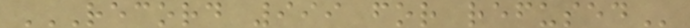RECORD 999 FOR REFUSED
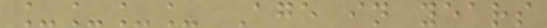____ Age in years
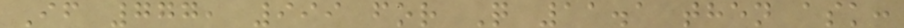If 777, 999 for Q 11.1 then ask:
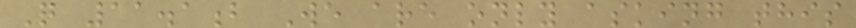Q 11.1b We are only asking this
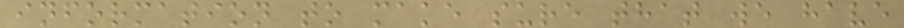information to make sure that we have
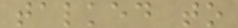talked to
